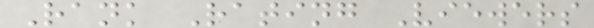Rank Rating Viewers
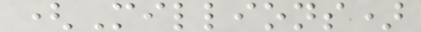(Millions)
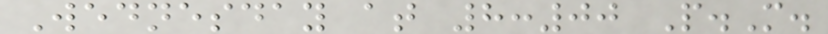Wednesday at 8:00 P.M.
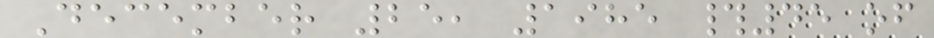December 25, 1985 #45 of
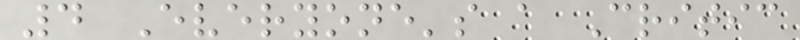4 Everyone's a Critic
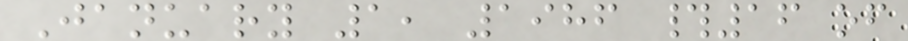January 1, 1986 #16 of
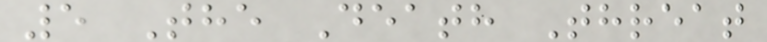5 The Death Threat
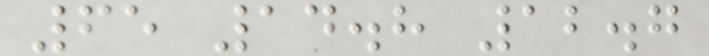65 14.8 12.7
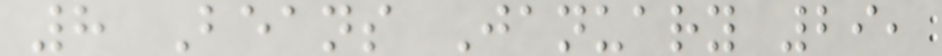8 Beans January 29,
